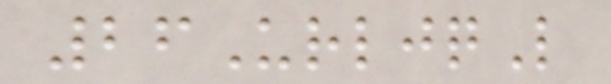26UrljqL
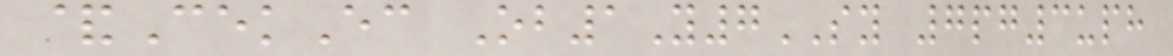&CekEc Ob1Y7SY 7pg3uph
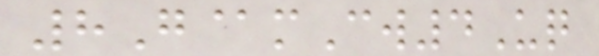8G@mCw4Uq
